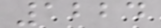1224
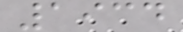1934
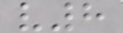v8
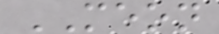MEON
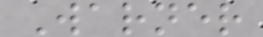Warner
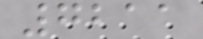7211
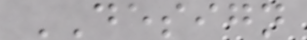DESIGN
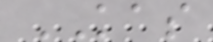KAS
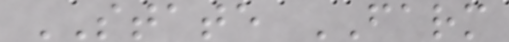STATE FARM
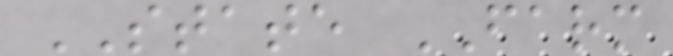STATE FARM
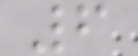6
